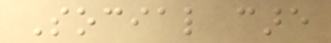Social care
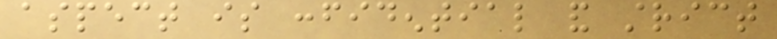aspect is confidential and strict
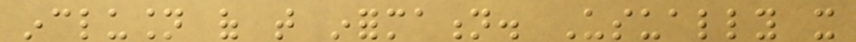inclusion of that information. Usually it
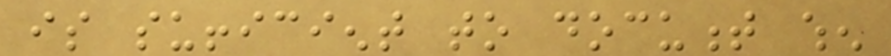is sufficient to document when
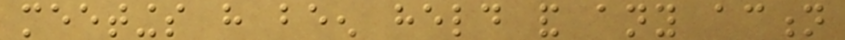meetings have been held and any action
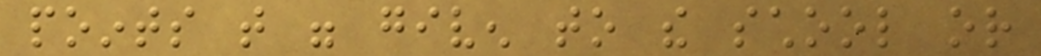points that were given to the school or
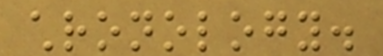chronology.
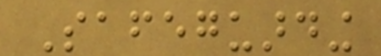Safeguarding
